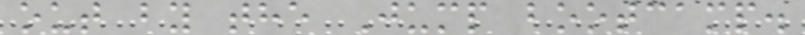out by the Jump bootcamp.
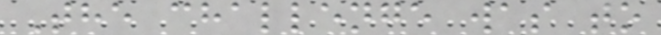The challenge was to
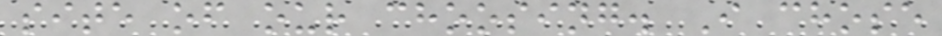site of our choosing. I chose
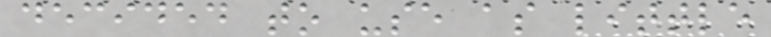decided to use as little
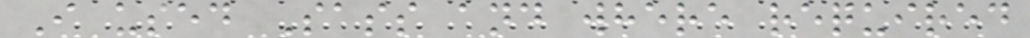I used Sass and where required
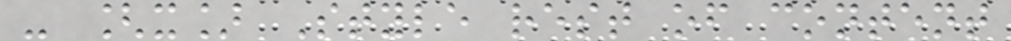- [x] Style rest of content
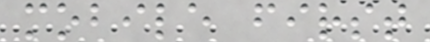mobile first
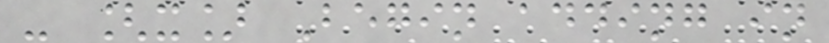- [x] Begin adding in
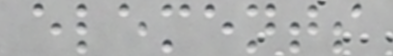elements
